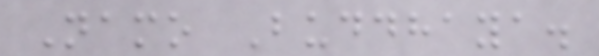Namo Buddhaya.
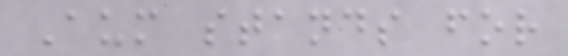Aum stands for
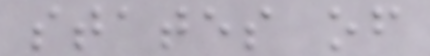states of
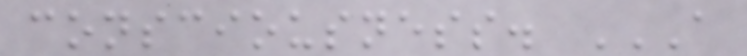consciousness. A
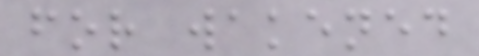for wakened
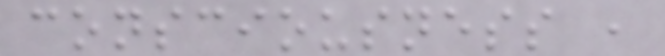consciousness ,
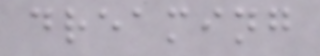dreaming
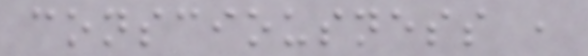consciousness ,
